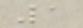1
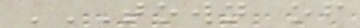TOWN OF
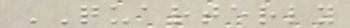QUARTERLY
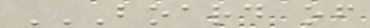BOARD OF
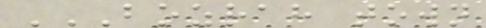BOZRAH TOWN
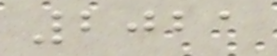2021
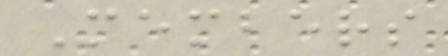Members
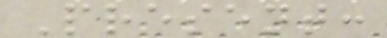Present:
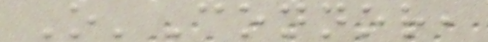O'Connor,
